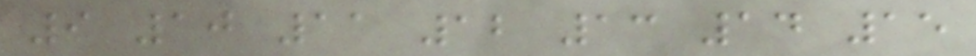9 10 11 12 13 14 15
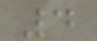4
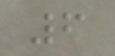6
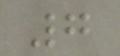7
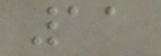11
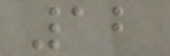12
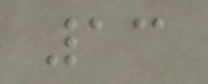13
